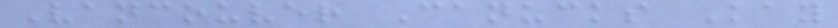Vancouver Canucks Kay
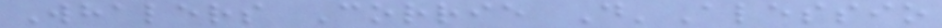Whalers Corrie D'Alessio
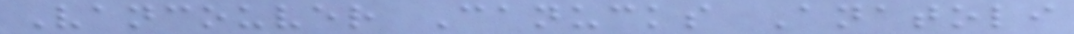Vancouver Canucks Anatoli
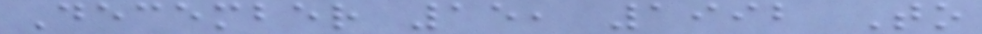December 15, 1992 To
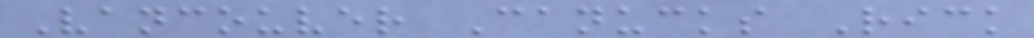Vancouver Canucks Rick
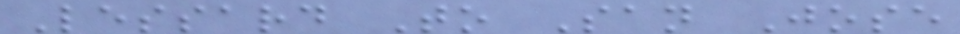Lessard To San Jose
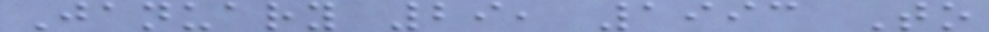January 29, 1993 To
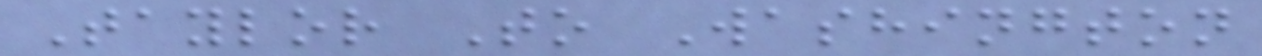Taylor To Washington
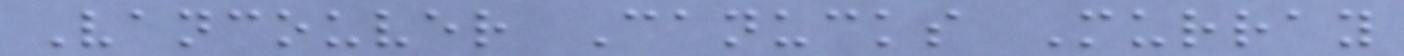Vancouver Canucks Murray
